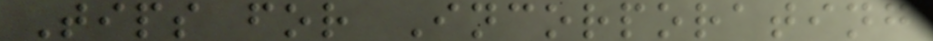Tips for Incorporating
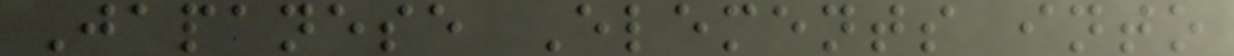Japanese Elements into
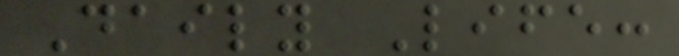Daily Life:
